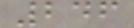246
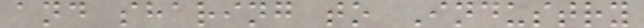and sharing to Industry
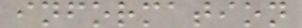information
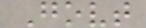Govt
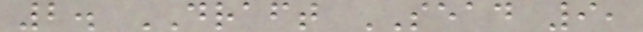2. DRAFT SEAD 9,
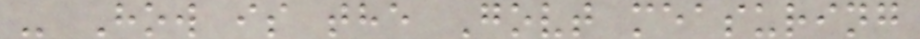- How is the Govt measuring
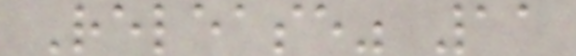Release" 11
